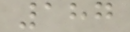187
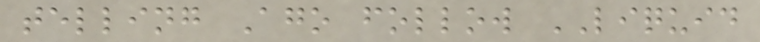telling Ago follow LIQUID
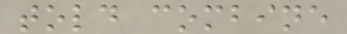told combine
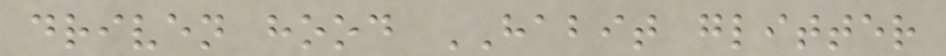driven hood HABIT glitter
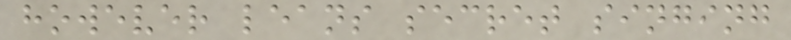however leans secret singing
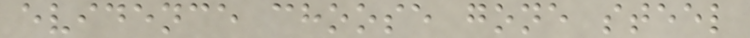evidence choose gone steel
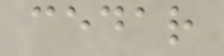cedar
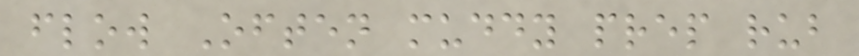flow Often muddy prep rub
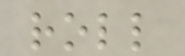roll
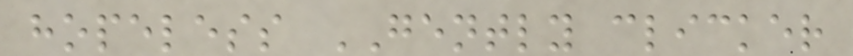hopeless GENTLY clicker
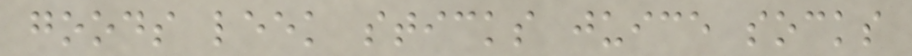goods leek sticks juice socks
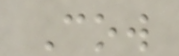Cow
